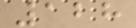128
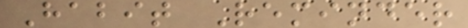Habit Reminder
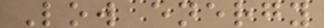Low energy
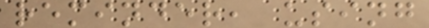reminder, using
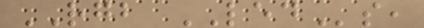RGB LEDs,
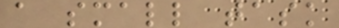a small task
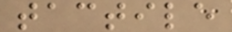tactile
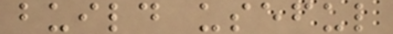build useful
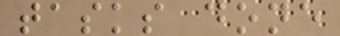tasks done
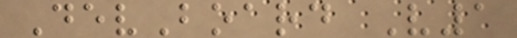DevBoard V1
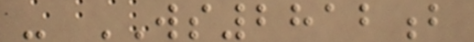- WS2812b
